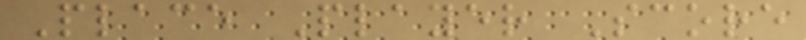Place Player Score
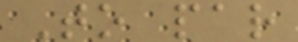To par
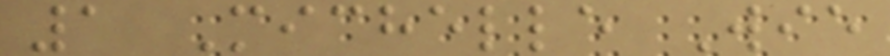1 Michelle Wie
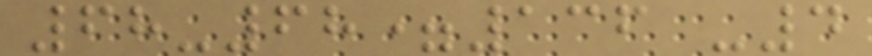68-68=136 -4
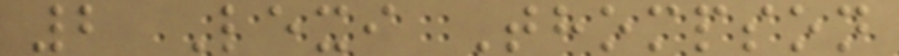2 Lexi Thompson
